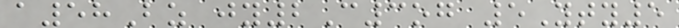a58Bz jy2C3og 5Yty5
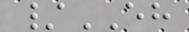/EH
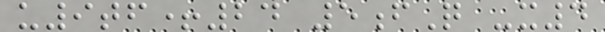u9tf+24 5fQ -x4
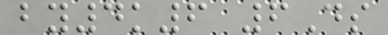by4k6 6Ds
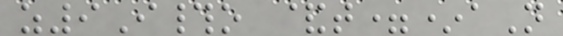z9I#o &t=*aN
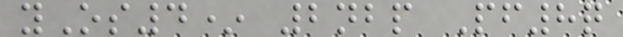yOs4* 2nbp Pf8q
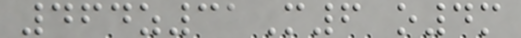464z31M6 o4m
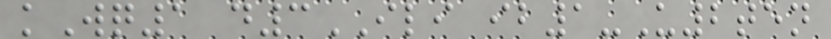kWq1 d3ILI ib1-U2ten
